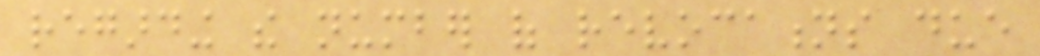regarding the number of revocations due
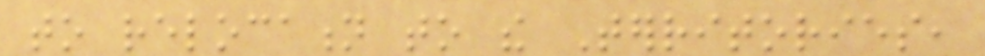to relocation to the Territories,
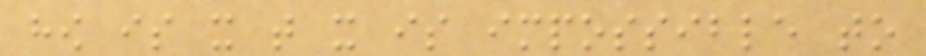how is it that it is impossible to
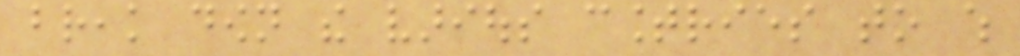break down the various countries to which
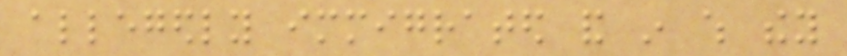allegedly immigrated and in which they
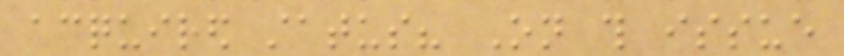acquired status? On this issue
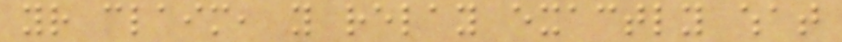your claim, you relay exactly what
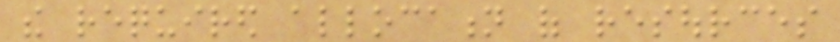the required allocation of resources
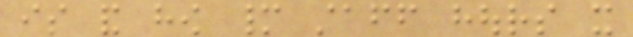is and how many staff hours it
